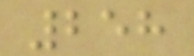258
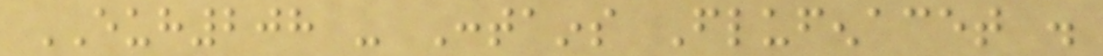EUH208 - Contains Flufenacet .
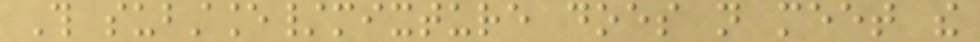This substance/mixture does not meet the
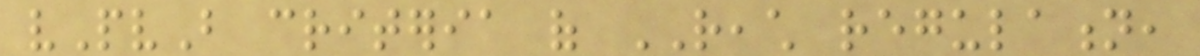vPvB criteria of REACH regulation,
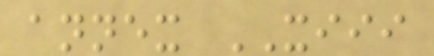annex XIII
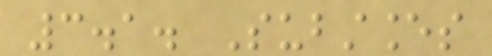3.1. Substances
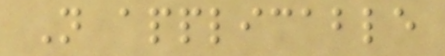Not applicable
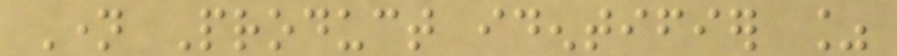Name Product identifier %
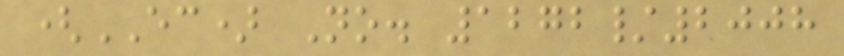(EC) No. 1272/2008
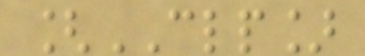[CLP]
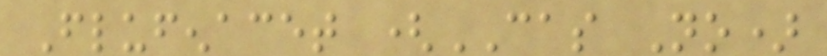Flufenacet (CAS No)
